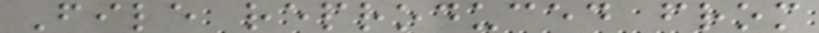File reproduced from
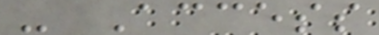- Access
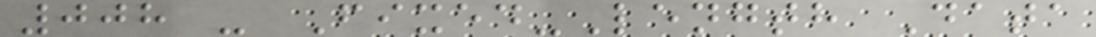008 - Fixed-Length Data
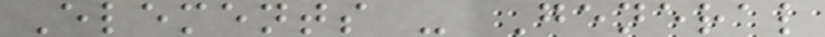Elements - General
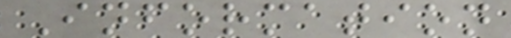Information
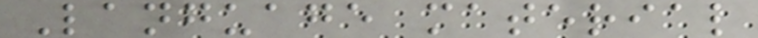Language material
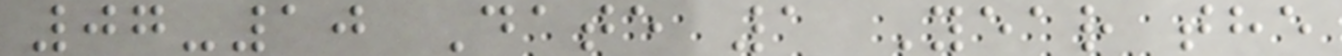07-10 Date 1 Year the
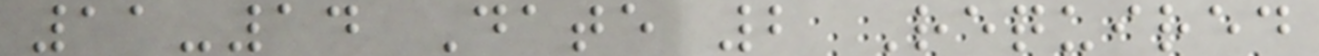11-14 Date 2 Required
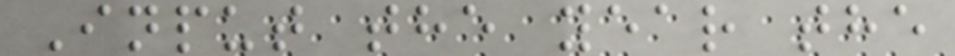Input the year the
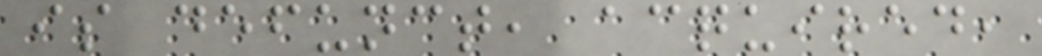is defunct, acquired,
